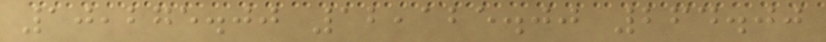10,275.00 12,125.00 264.00
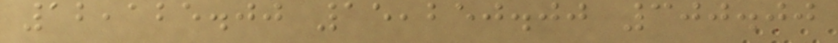12,125.00 15,250.00 300.00
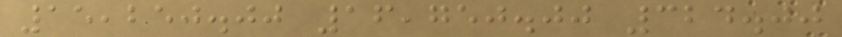15,250.00 16,750.00 324.00
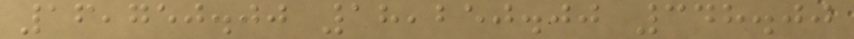16,750.00 18,250.00 348.00
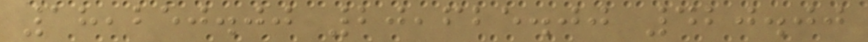18,250.00 20,625.00 420.00
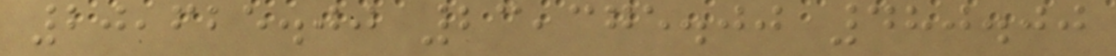20,625.00 23,375.00 480.00
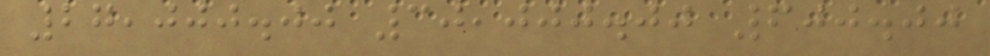27,000.00 30,000.00 600.00
